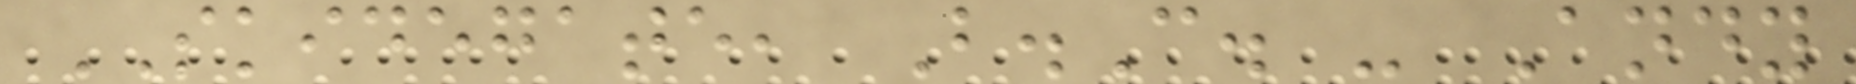SKIDEGATE, B.C. - Andy
